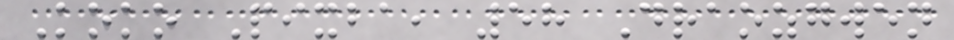Koko Pixba, 58 Draozgwen
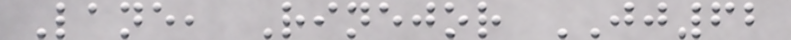Lane, Rinejor JJ62
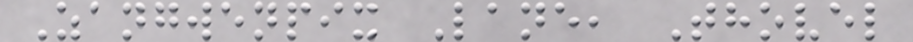Zangwenpix Lane, Thovel
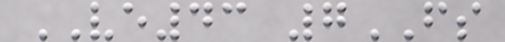VE43 7FS
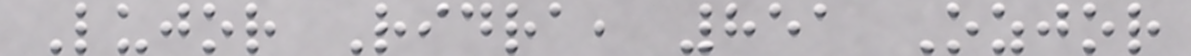Lujor Ridra, 851 Ozjor
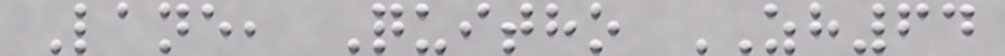Lane, Quitho ZH64
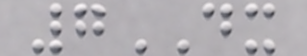7DX
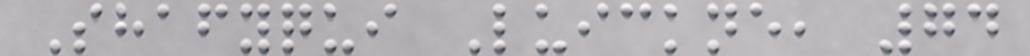Shafyqui Luickne, 74
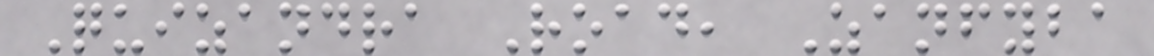Quizandra Road, Zanfyba
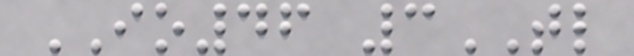IO46 3TL
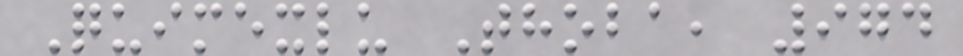Quimexlu Thoba, 974
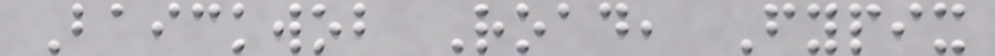Baickwob Road, Fypix
